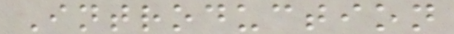Introduction
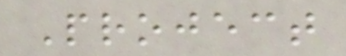Project
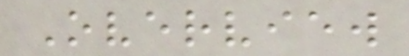Overview
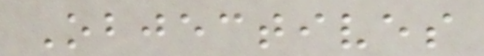Objectives
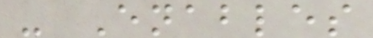- Enables
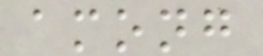among
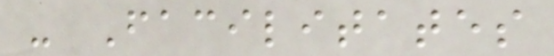- Facilitates
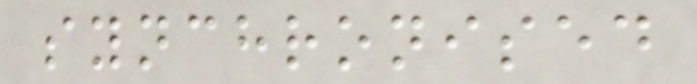synchronised
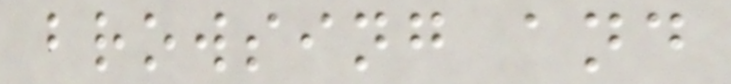browsing and
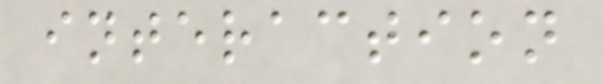interaction
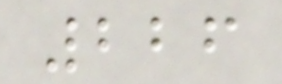226
